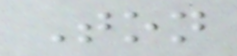Ton
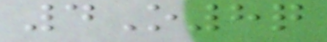4O8q
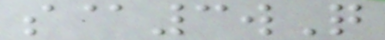s@3wQ
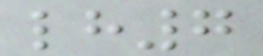lh7
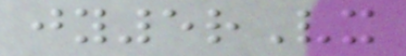jy5rVx
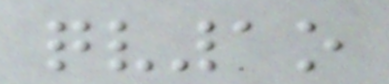qv1o
